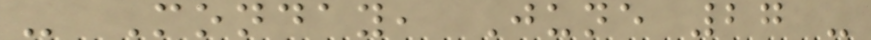- Monday, June 27 -
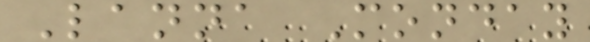Lanna Monday
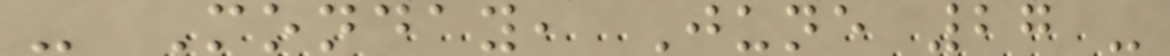- Monday, June 27 -
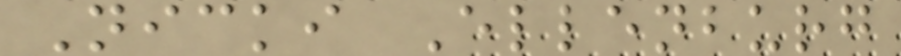Nicki Ellenburg
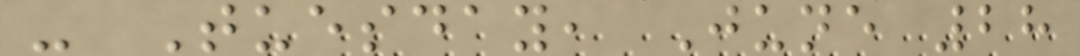- Tuesday, June 28
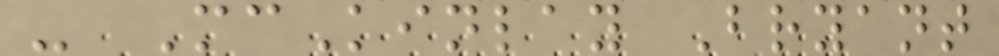- McKinlay Bryant
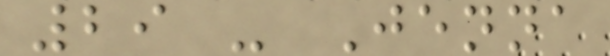29 - Jenna
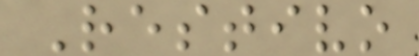Restivo
